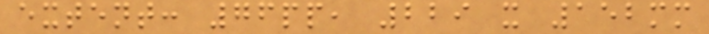extent: 76pp, 229 x 152mm
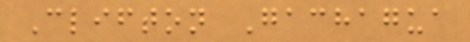Clifton Gachagua
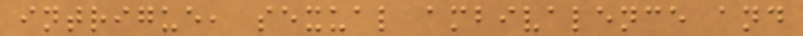intrigue, sexual ambivalence and
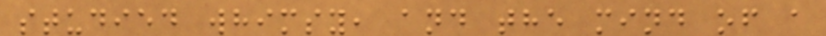studied whimsy, and the mind of a
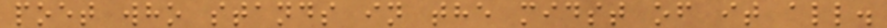poet who stands in the midst of it all.
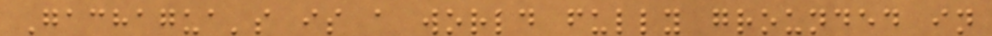Gachagua's is a world fully grounded in
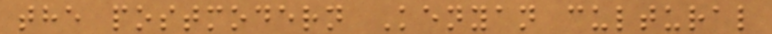the postmodern Kenyan cultural
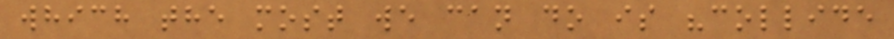which the most we can do is "collide
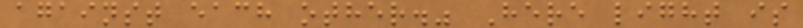against each other." Here light is
